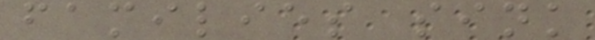families sink
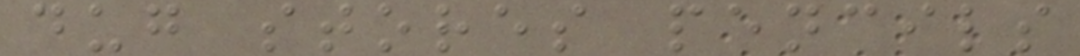dug stores pencils
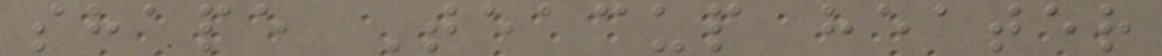shape Teacup heater
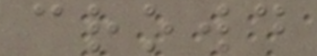crowd
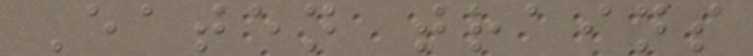Eaten trains
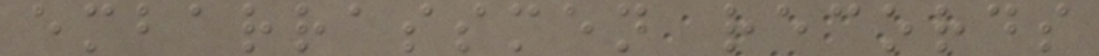embarrassmen records
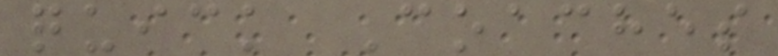quick Coaches
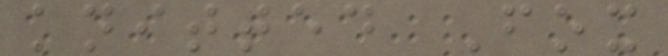knitted Fox
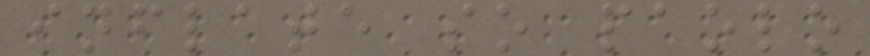inflate so paolo
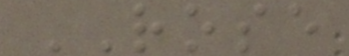ROSE
